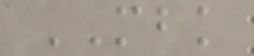MBK
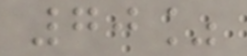70%
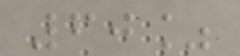60%
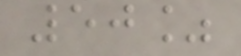50%
